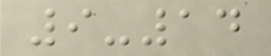9-14
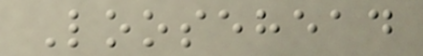Loosehead
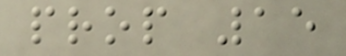prop 15
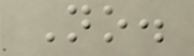No.
